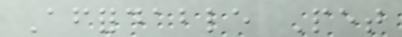Affordable Pet
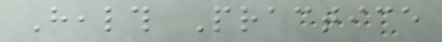Health Practice
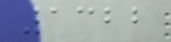1322
